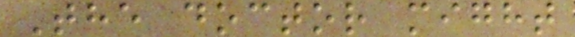The doctor might
